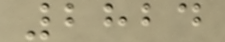2824
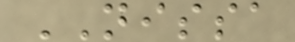NISSA
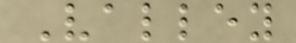Valley
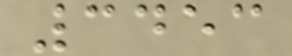3453
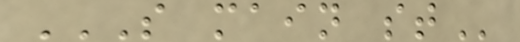S MAIN ST
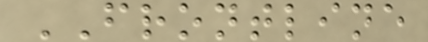FRONTLINE
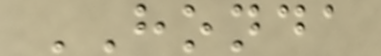HONDA
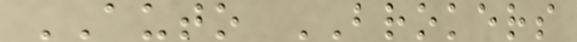AUTO BROKERS
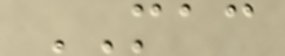MAC
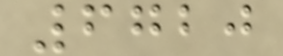6720
